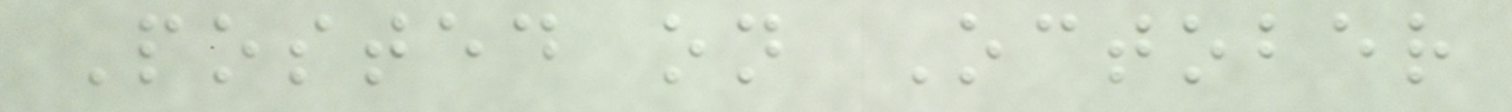Posted on October
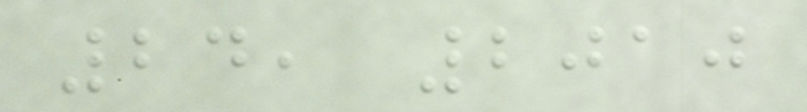24, 2010
